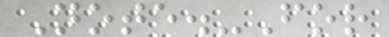Note.-For
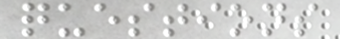questions
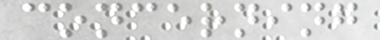concerning
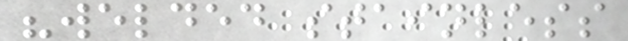"welded stainless
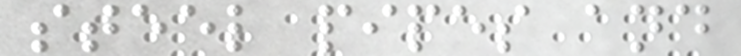steel pipes and
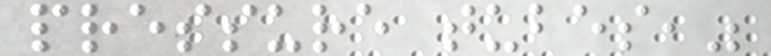pressure tubes,"
